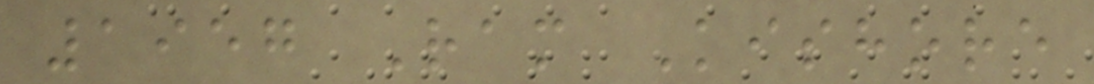1957 Ram Kishore
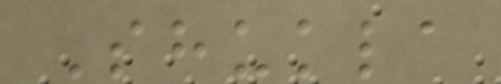Shukla
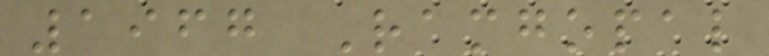1967 Ramgopal
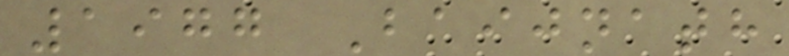1977 Baijnath
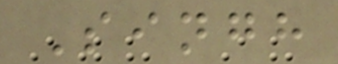Singh
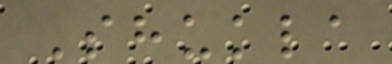Shukla
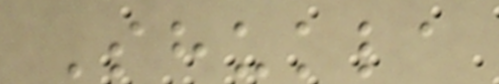Shukla
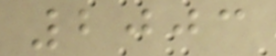2003
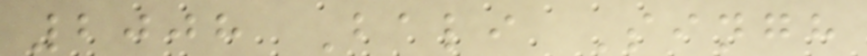2008 Bali Singh
